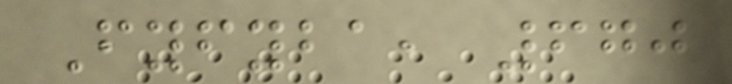Fyfyba, 670
